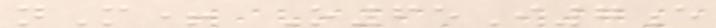nM+ O65I7e
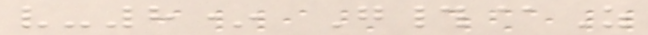v-8* G#@Z
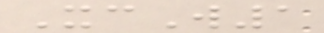XcW1
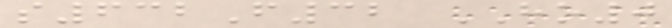s632F32 HO0
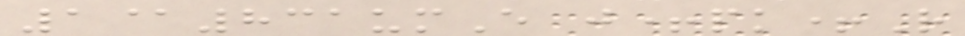1@831umE j+pk+R
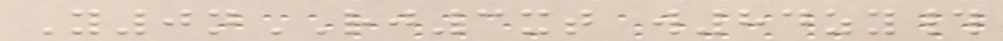Y0nRJ3xt w84zy#
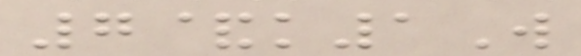7&k1W
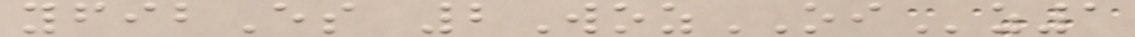yfibEs 2WozOIz1
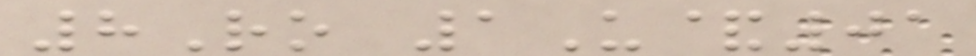8Ro 1U&01
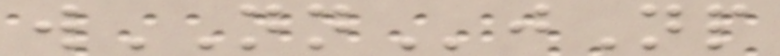wNNjNp
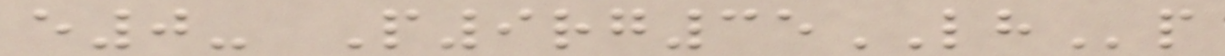e0- P9rg35LHp
